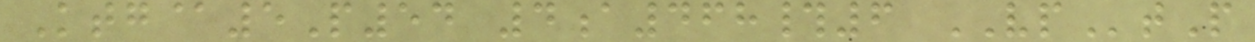Ktg@5P54 4a468#6 VPtP
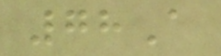78A
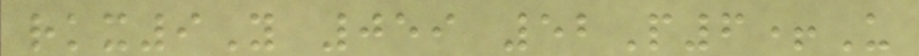rkx9Y 059 52P6+U
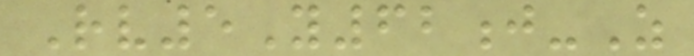Rv5Y62j-Z
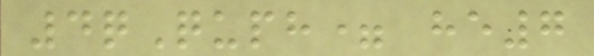4qQuph= he7
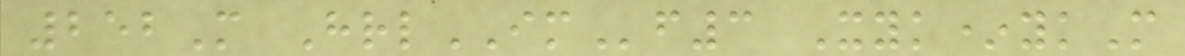252M HrlIMf3 Xyk*ykM
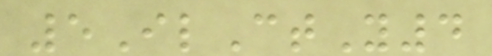5IlCtY4
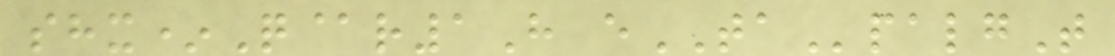shx*Q@r1H eTApalgT
